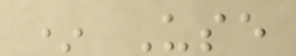* Use
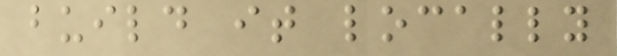build it locally
